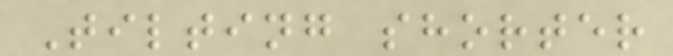Tilting shorter
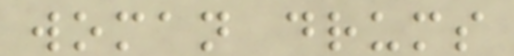woman drums
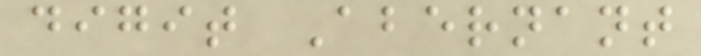digit Abernant
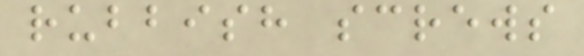rubbish screws
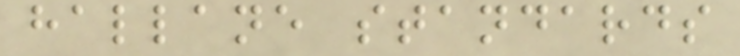hallane standards
